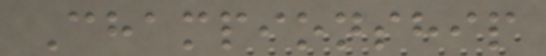Championship
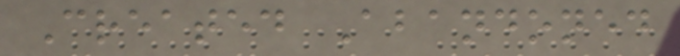Created Abandoned
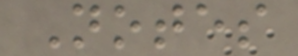Notes
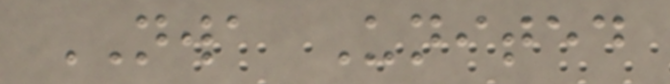NWA United
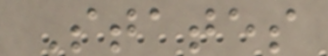States
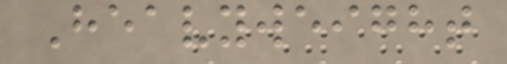Heavyweight
